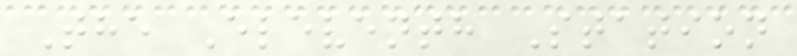The Eleventh Station
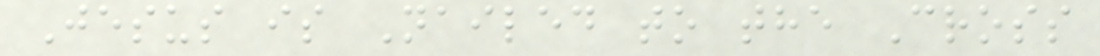Jesus is Nailed to the Cross
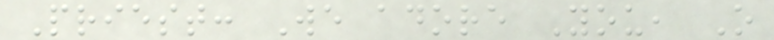Priest: We adore You, O
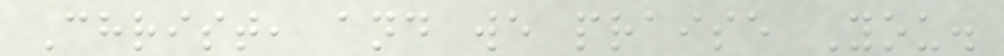Christ, and we praise You.
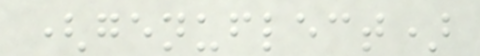(genuflect)
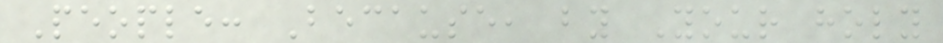People: Because, by Your holy
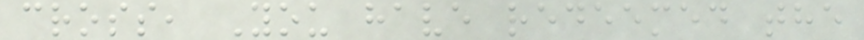cross, You have redeemed the
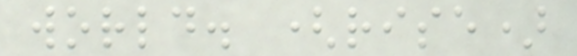world. (rise)
